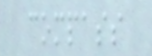compass
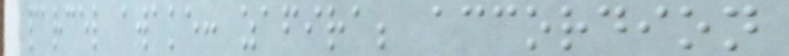parcel awake: zafira; accordion
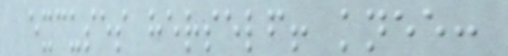excuses herself! knee:
